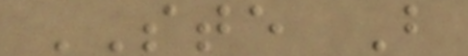STE B
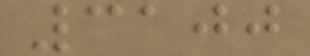3100
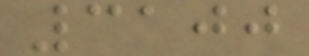3100
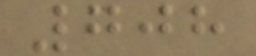708
